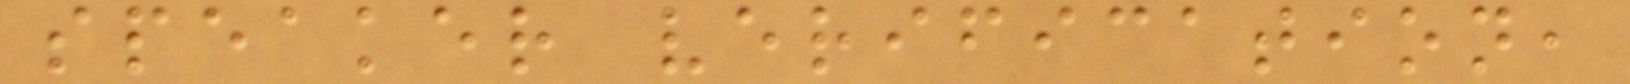speaker verification,
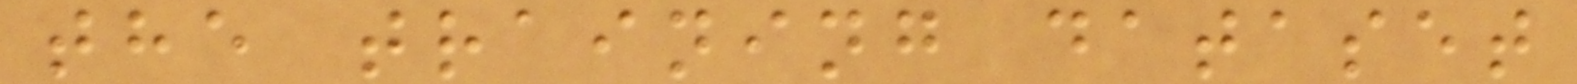the training dataset
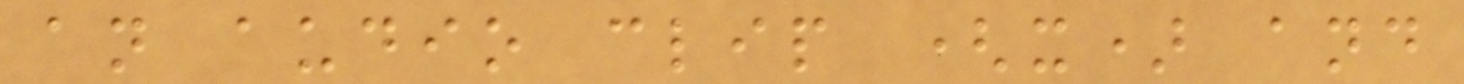an audio clip (x) and
